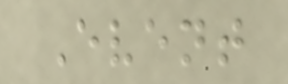Event
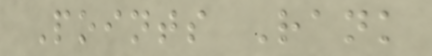Points Rank
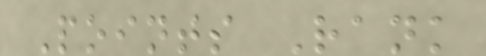Points Rank
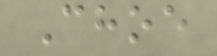Choe
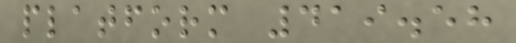platform 419.58
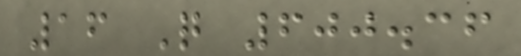16 Q 600.36
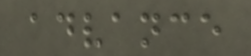advance
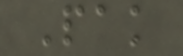Pak
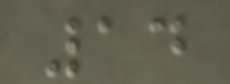14
